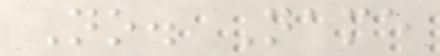No. Name
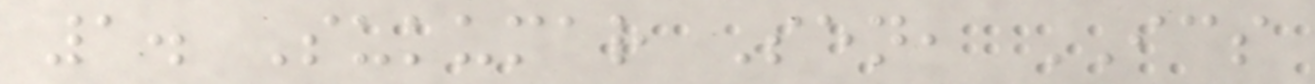1. Sukumar Sen, ICS
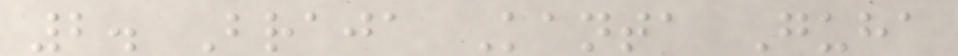2. Braja Kanta Guha
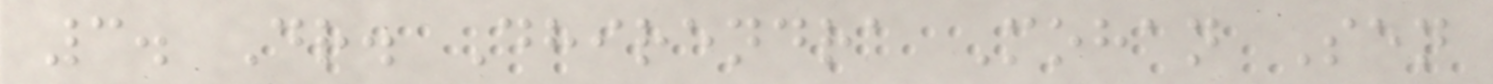3. Dr. Dhirendra Mohan Sen
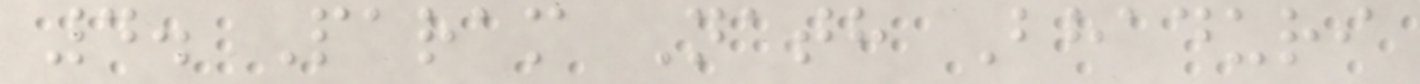4. Param Nath Bhaduri
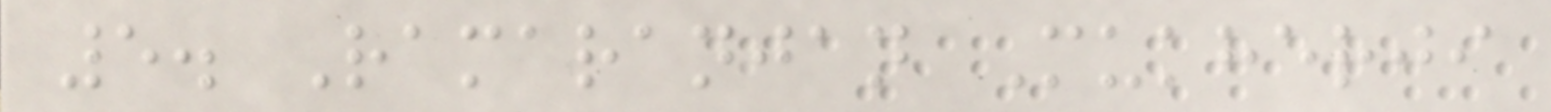5. Ramaranjan Mukherji
